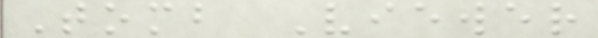Tomb Viewer
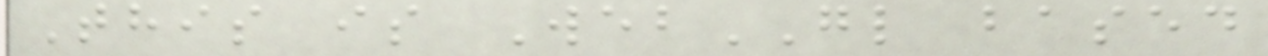This is WebGL based
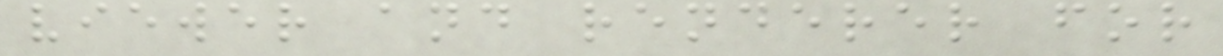viewer and renderer for
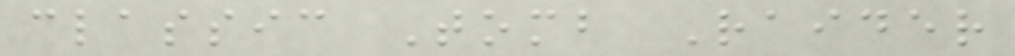classic Tomb Raider
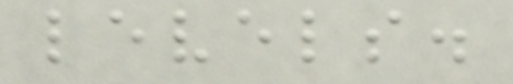levels.
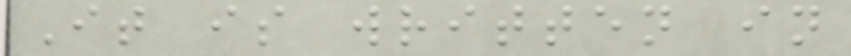It is written in
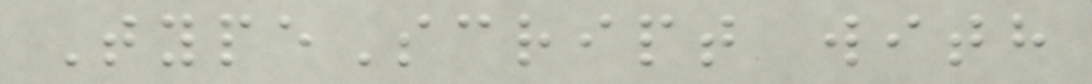TypeScript with
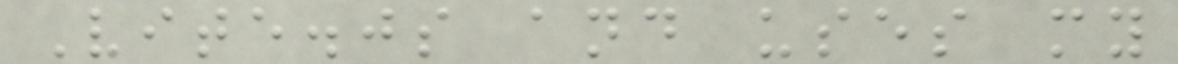Vite.js and uses my
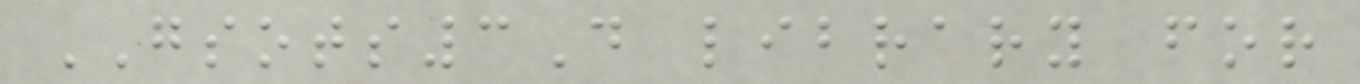GSOTS3D library for
